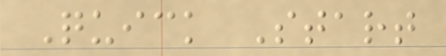Quick Start
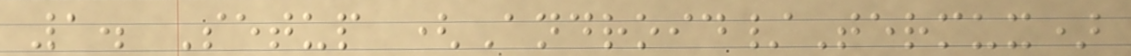1. Setup (Android/Termux)
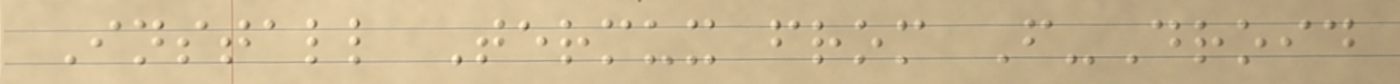Install Termux from F-Droid
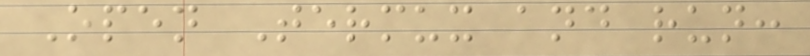Open Termux and run:
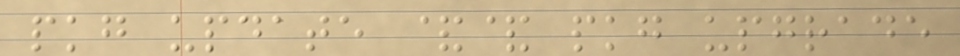pkg update && pkg upgrade
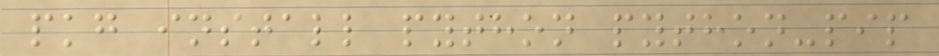pkg install python python-pip
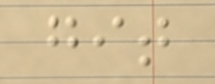git
